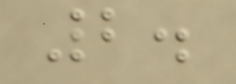2.
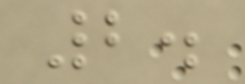2.
